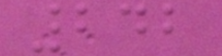242
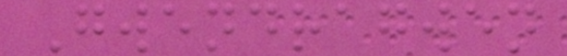Gwendragwen
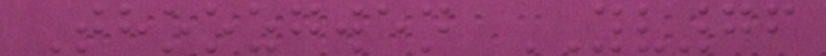Thoozgwen YV76
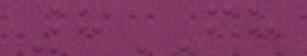8FH
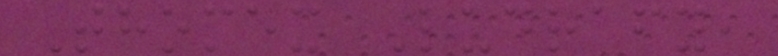Thomex Ludrafy,
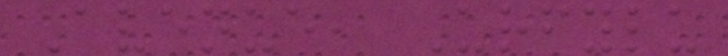Avenue, Urfylu
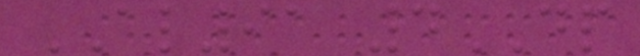AL91 4DP
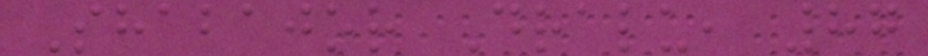Shabajor Dralu, 87
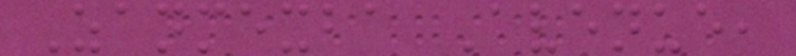Zanmexba Avenue,
